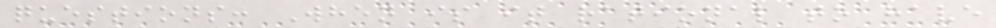questions: When is it rational to have
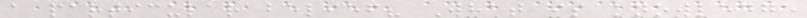a particular belief? What is knowledge
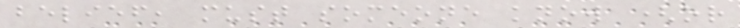belief, must someone know (or
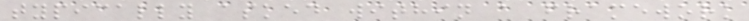typically asked within a framework
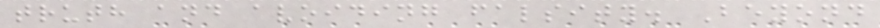truth and avoiding falsity. Beyond
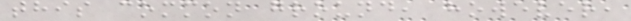this common ground, however,
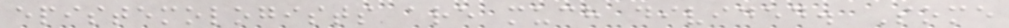epistemologists are much divided. Some
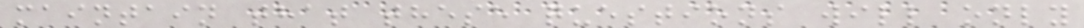maintain that these questions will only
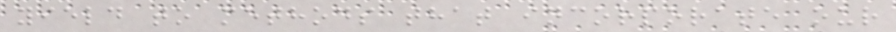yield to methods that incorporate our
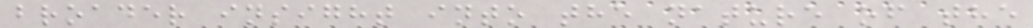broader insight into the nature of the
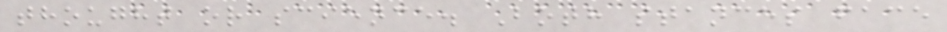thought or science. Both stances face
